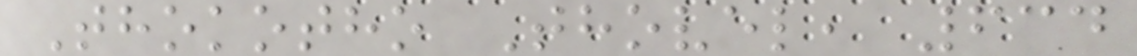Thokotho Thovel, 634
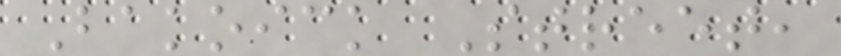Bakoick Street,
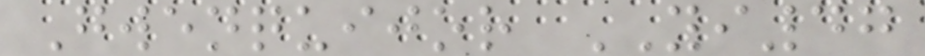Gwenquijor YI47
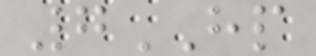7HP
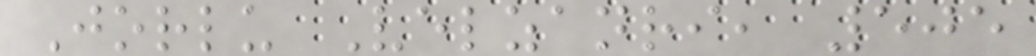Jorlu Velzanri, 505
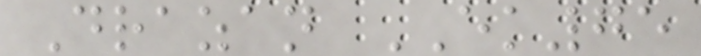Drazan EK75
